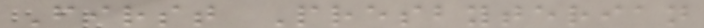First Presbyterian
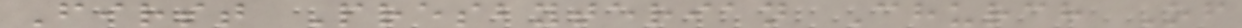First Presbyterian Church Of
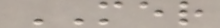MER
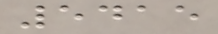5415
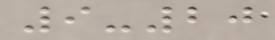9-20
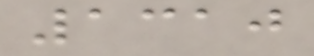1310
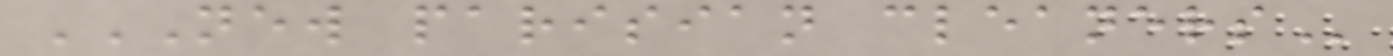NEW PARISIAN CLEANERS
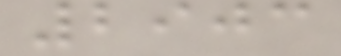2903
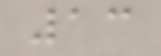13
